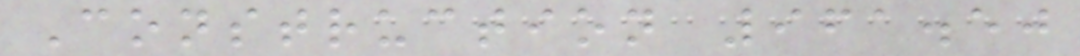Construction 961.50
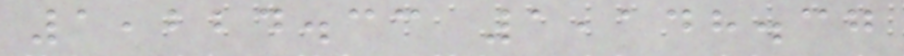1,224.33 1,148.37
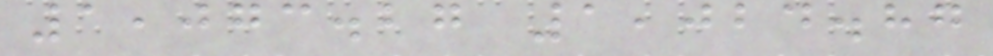1,073.27 1,024.87
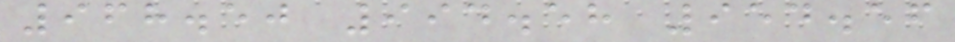968.50 994.58 954.56
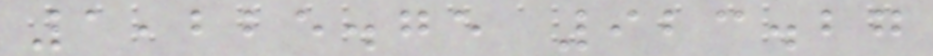1,225.75 923.27
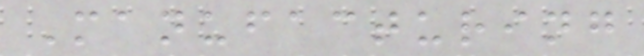Manufacturing
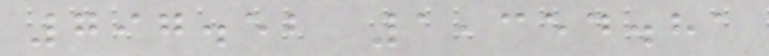797.52 1,354.81
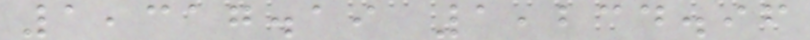1,317.19 1,234.96
